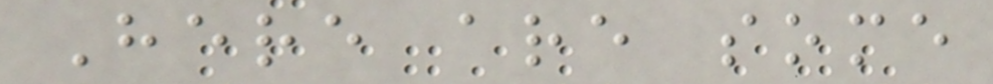Here are some
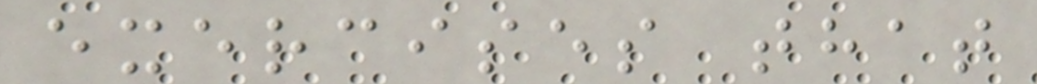exercises that
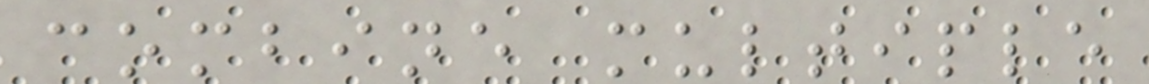combine multiple
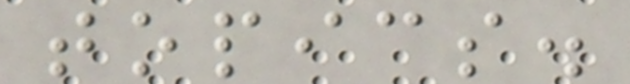topics.
